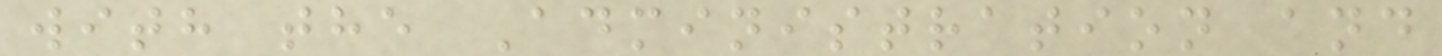with the Administration and
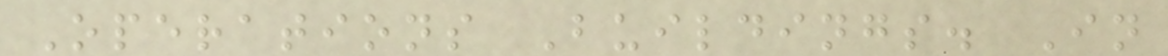Operations Buildings. In
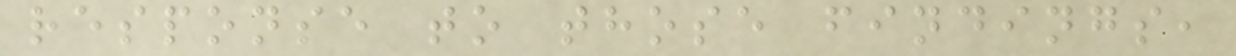response to those findings,
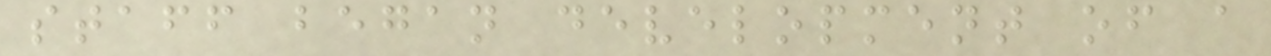staff began development of a
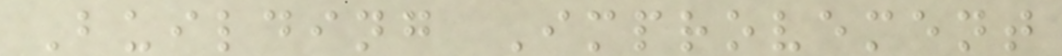Building Improvement
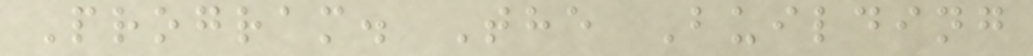Program. The Building
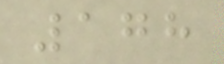178
